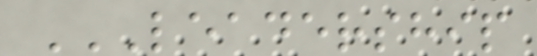LEADERSHIP
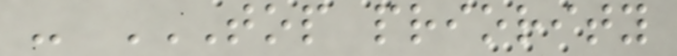- TOP PRIORITY
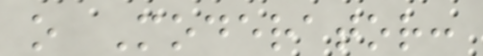o Moderator:
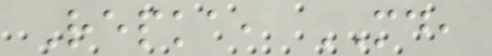Repka, MD,
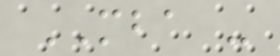MBA -
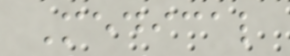Medical
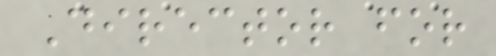Director for
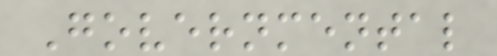Governmental
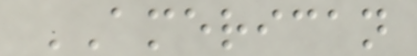AMERICAN
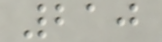210
